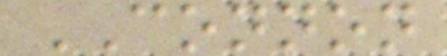CONNON
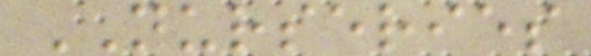NURSERIES
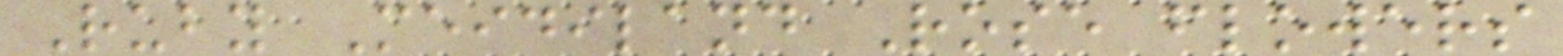Ruby Meidiland Rose flowers
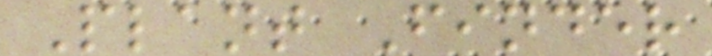Plant Finder
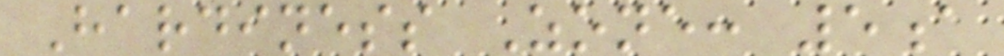Hardiness Zone: 5a
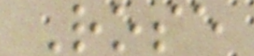Rose
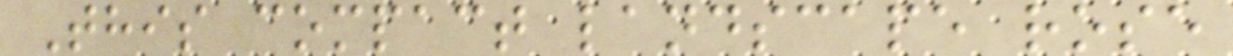This compact landscape rose
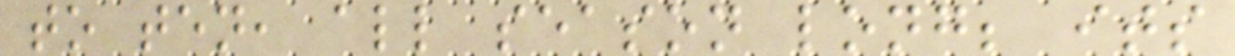to ten, all season long; its
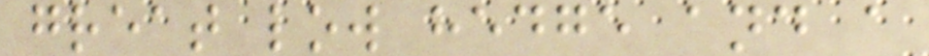great low hedge and a
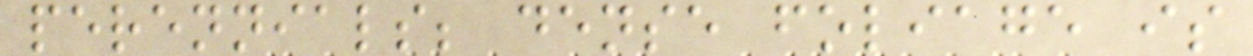perennials; dense foliage is
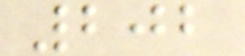202
